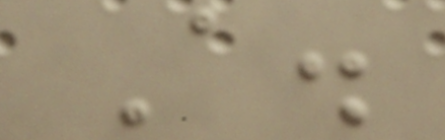A.
